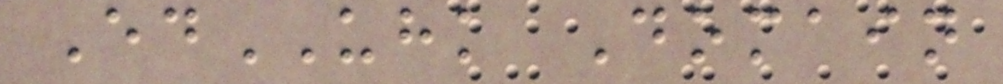EdUHK Domain
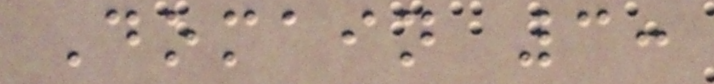Domain 3:
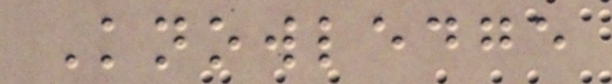Knowledge
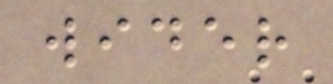wider
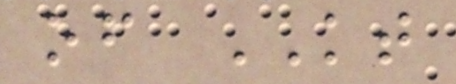of KT
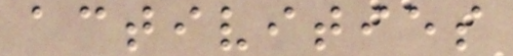activities
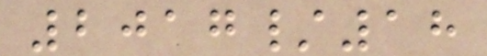2017/18
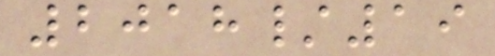2018/19
